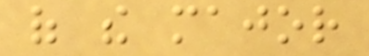of the major
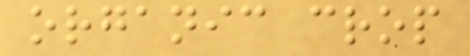organic crop
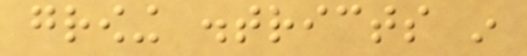growing districts in
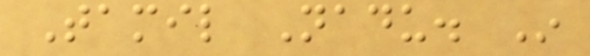Tamil Nadu. In
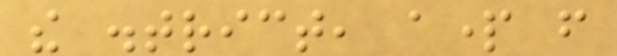the district, apart from
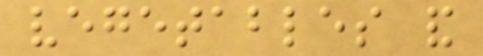vegetables and
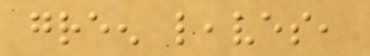green leaves,
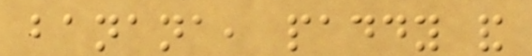banana, paddy and
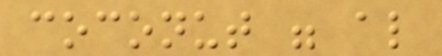coconut were also
